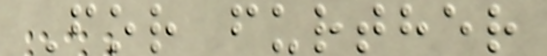For further
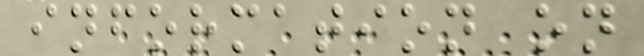information on
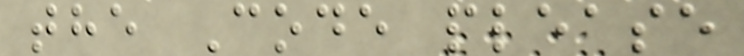the Code please
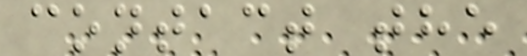contact the
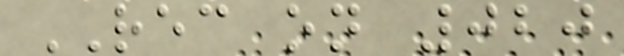REC on 020
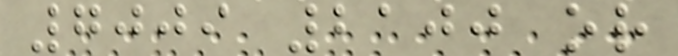7009 2100 or
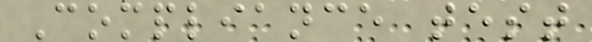Compliance test
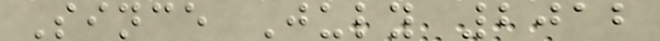Since July 2012
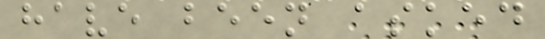have been asked
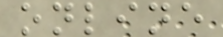online
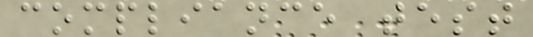compliance test
